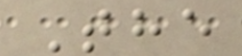The
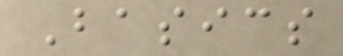Basics
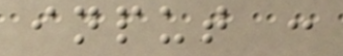input :
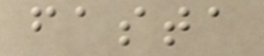fasta
